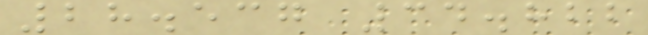28.537 34.822
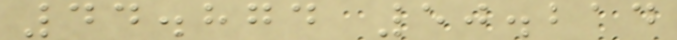44.874 50.214
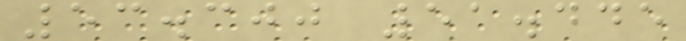53.300 51.445
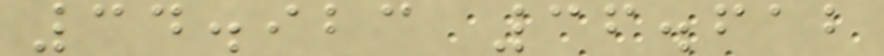34.923 36.612
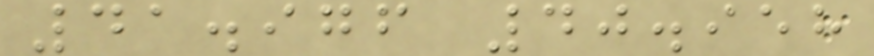41.976 40.958
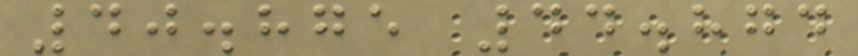40.875 44.874
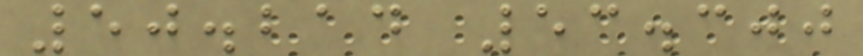50.214 53.300
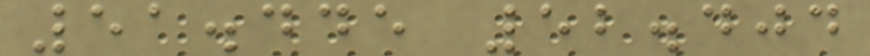51.445 52.404
